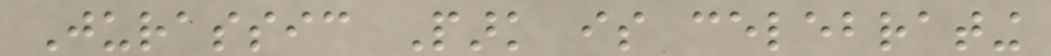Jurassic Park is celebrating
